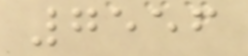7556
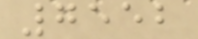7552
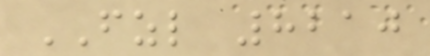FZL 8210
